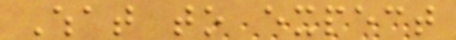What to expect
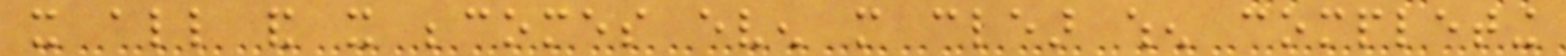it all and it becomes even more clear when completing
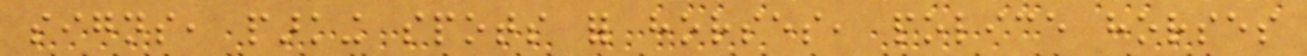signs, parking spots for horses, police horses
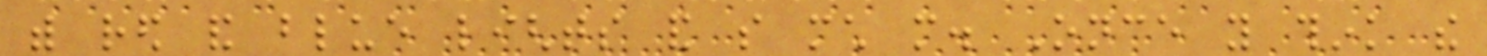with red and blue lights and so much more. Once you think the
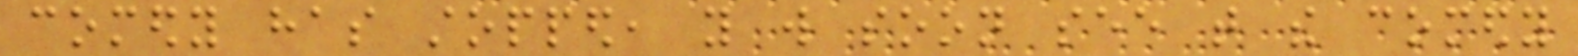comedy has stopped, you will soon see that the comedy
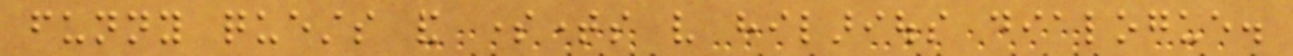funny quests and sometimes very hilarious dialogue.
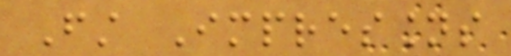First Impressions
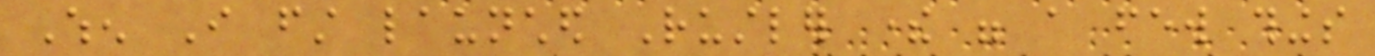When I first launched Rustler there were a few things
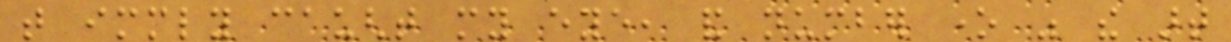that immediately caught my eye, and number one was the art
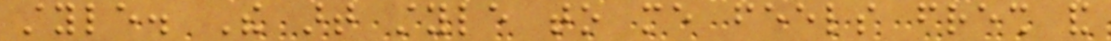style. The art style to me feels fresh and
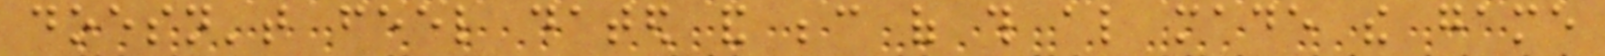doesn't feel dated and because of this also made the game
